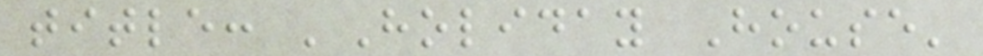title: 'Holiday House'
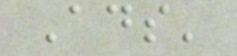Ads'
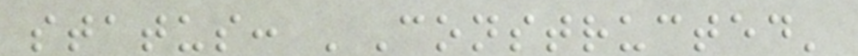status: 'Constructed'
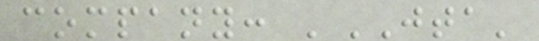company: 'JTA'
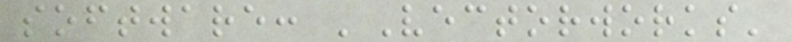software: 'Vectorworks'
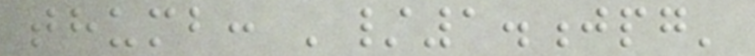thumb: '/1.jpg'
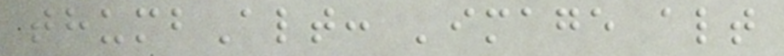thumbAlt: 'image alt
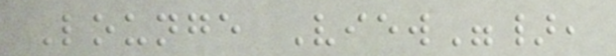Lounge View"},
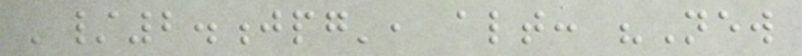'/2.jpg', alt: "New
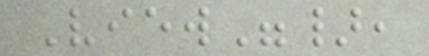View"},
